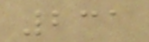231
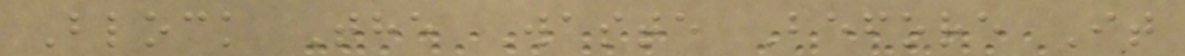Block The Waste Before It
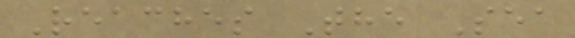Reaches The Sea
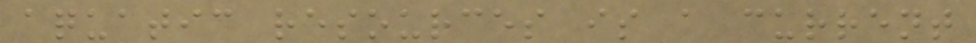aquatic resources is a current
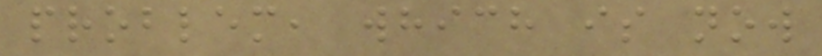problem, which is now
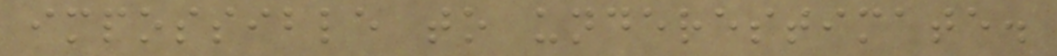impossible to underestimate.
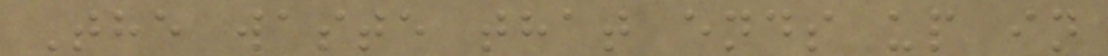The waste that ends up in
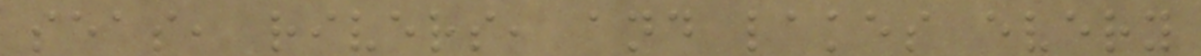seas, rivers, and lakes every
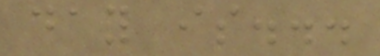day is...
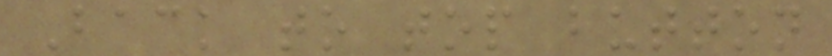Back to top button
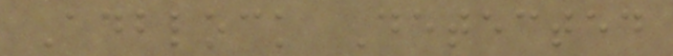Adblock Detected
